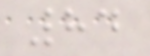84
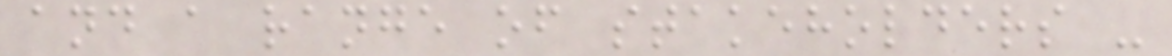and a range of stakeholders -
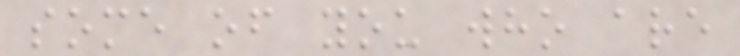some of you who are
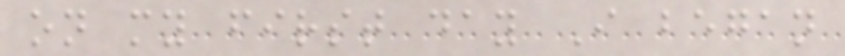on my first day I began
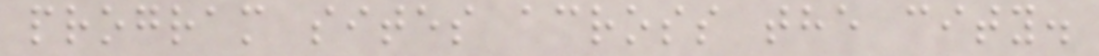program sites across the city.
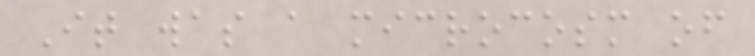It was a microcosm of
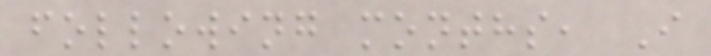following months, I
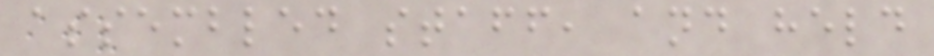assembled staff, and held
